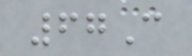67C
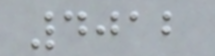4012
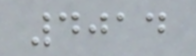4014
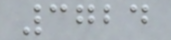3724
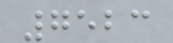7523
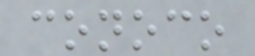conoco
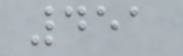451
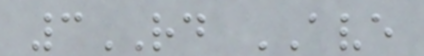3RD AVE
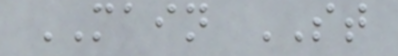MAIN ST
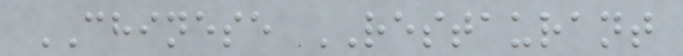CHINESE RESTAURANT
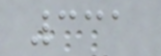331
